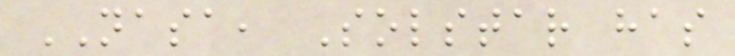NASA, Solstar has
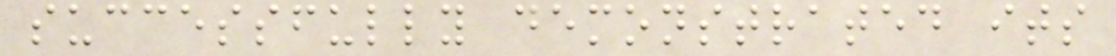successfully demonstrated its
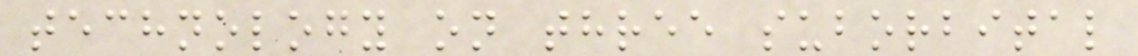technology on three suborbital
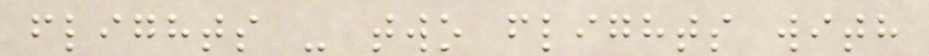flights - two flights with
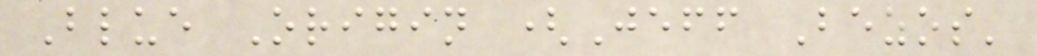Blue Origin (Jeff Bezos'
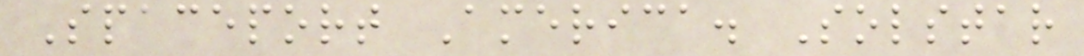Spaceport America. Solstar
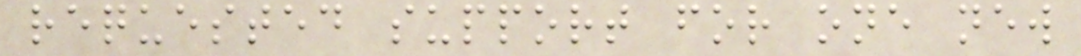requested support for one new
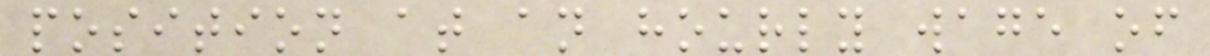position at an hourly wage of
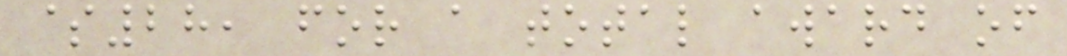$28, for a total award of
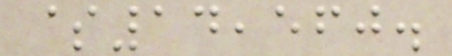$14,560.
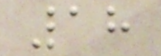18
